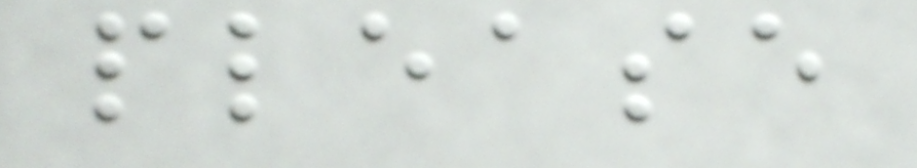please
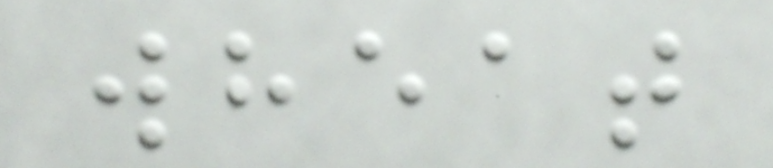wheat
